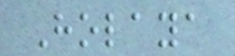Holaya
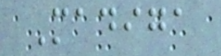Madiga
